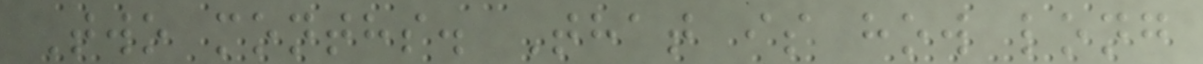Two months. That is how long
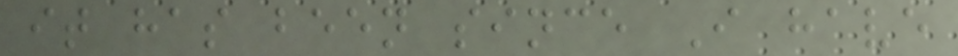it has been since I have
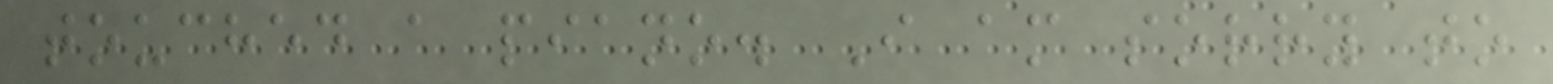touched a piano. I am sorry to
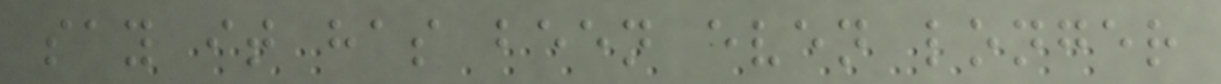say it has been even longer
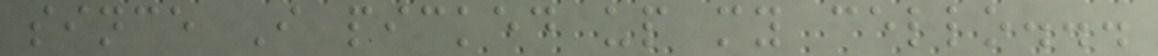since I picked up my cello...
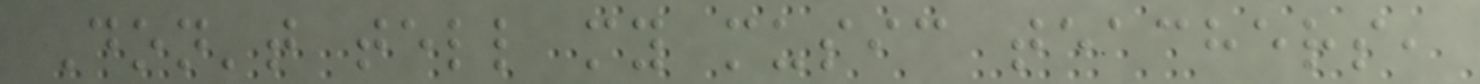Don't tell my music teachers,
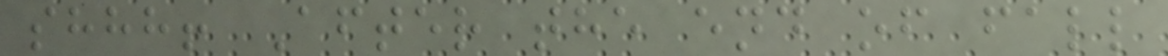shhh! After the end of fall
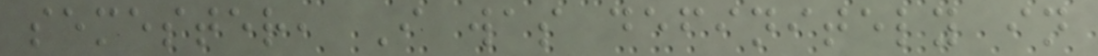semester, I was definitely in
